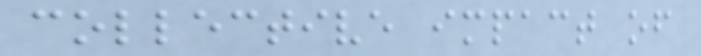collective impact of
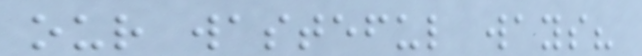our wasteful ways?
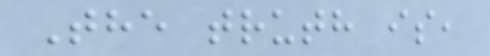The truth is,
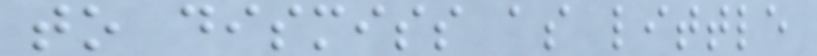to dismiss as little
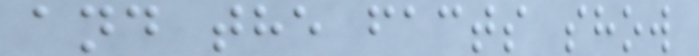and the facts show
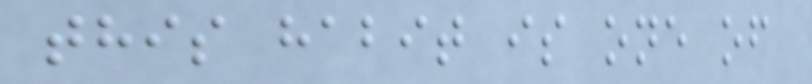this habit is one of
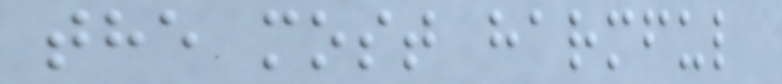the most harmful
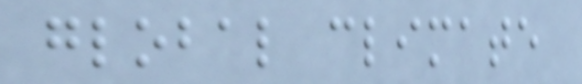global climate
